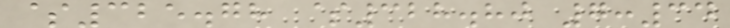$325.78 $328.80 7:34
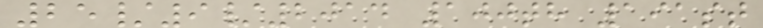25/9/2014 100th 191st
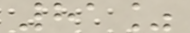81%
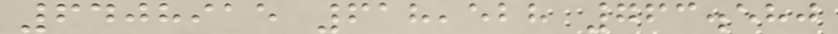6408915 618,528 763.580
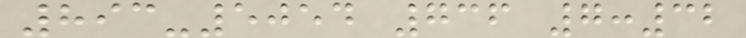893-5054 736 7:32
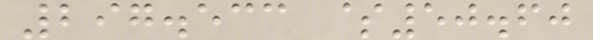297.533 $50.60
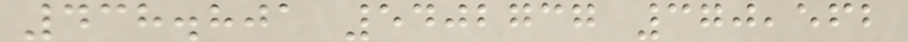438.801 5402737 370,562
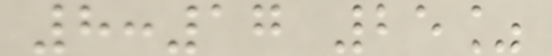8:17 25%
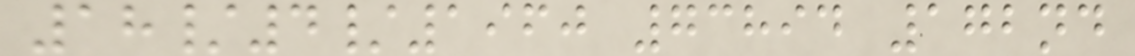18/4/1960 73894 172nd
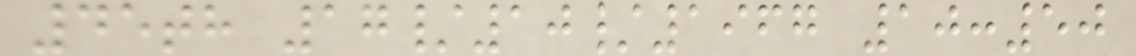45th 17/10/1967 10:50
